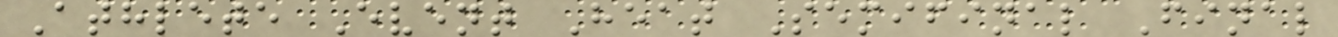Athlete Event Heat Semifinal Final
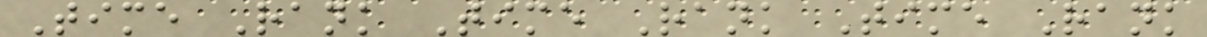Time Rank Time Rank Time Rank
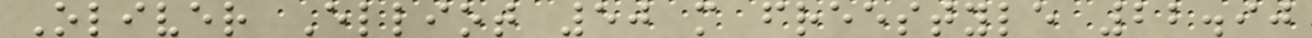Oliver Elliot 50 m freestyle 22.90
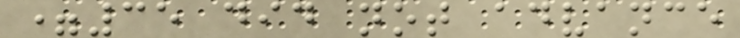=35 did not advance
